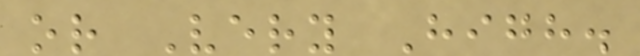or Very High.
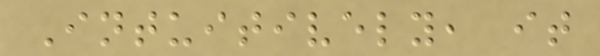Intuitively, it
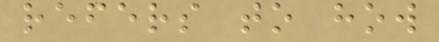refers to how
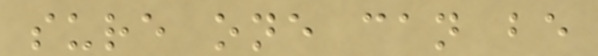sure one can be
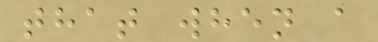that when a
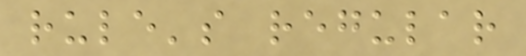rule's regular
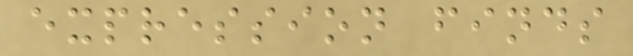expression finds
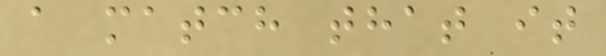a match that it
